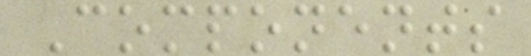Components
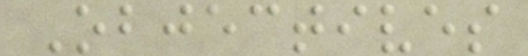Objectives
